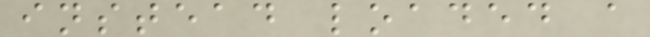instead loaded a
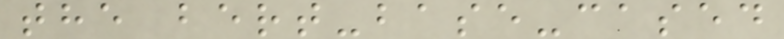the bert-base-cased
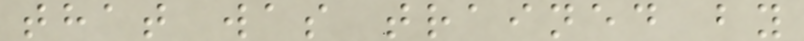that was trained by
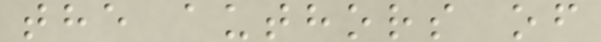the authors of
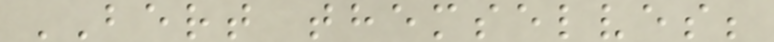BERT themselves;
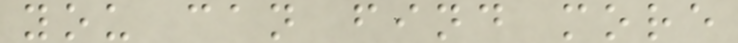you can find more
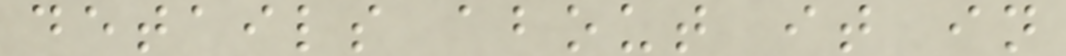details about it in
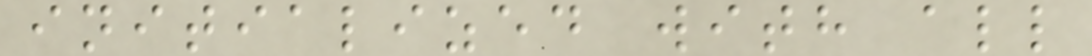initialized with all
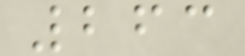263
